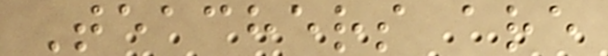Teachers are
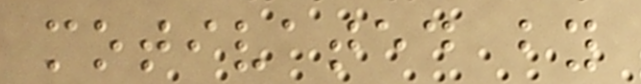motivated by
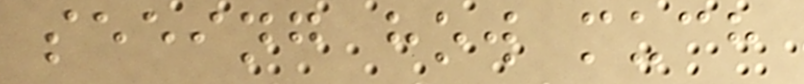seeing how much
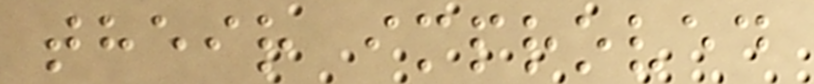their improved
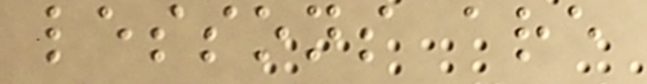lessons are
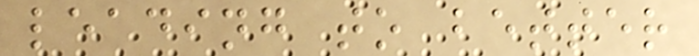leading to better
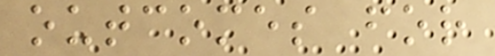outcomes for
